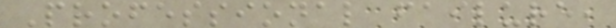Professional failure,
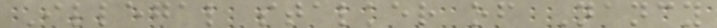Illegal stalker of Nancy
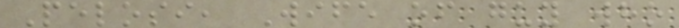Pelosi, Wife of guy who
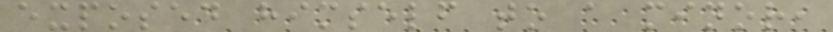exposed himself to a minor,
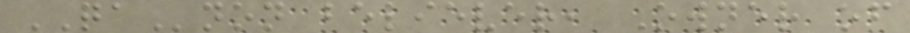QAnon believer, Owner of
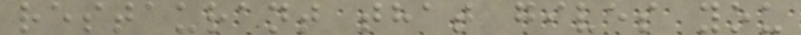restaurant that gives you
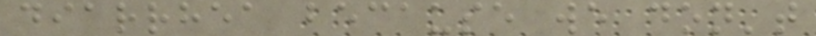diarrhea because we don't
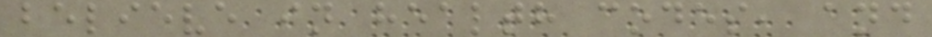believe in health codes, and
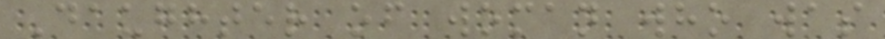Daughter of woman who was
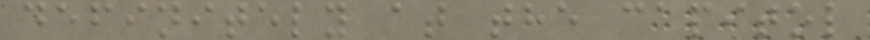definitely at the capitol
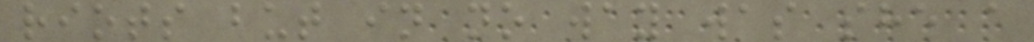riots but in no way was she a
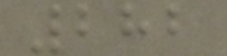282
